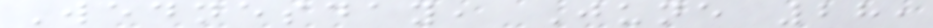Wednesday, June 28,
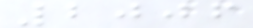2006
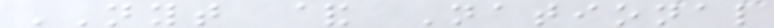NYT & National
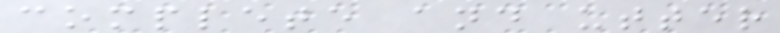complete and utter
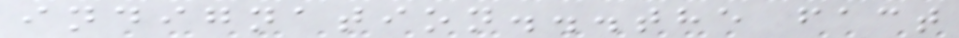indignation...the fact
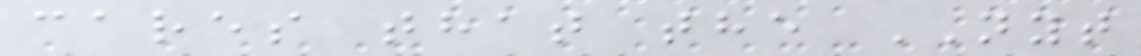cares that the NYT
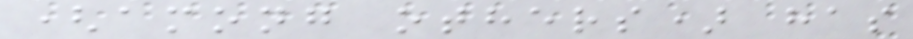(among others) has
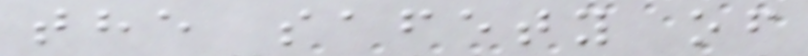the safety of
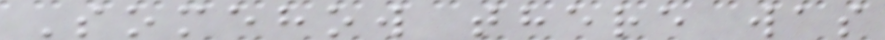Somehow there was
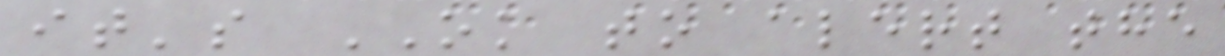it's OK to alert the
